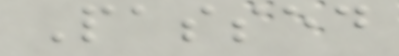Passed
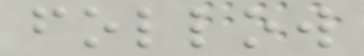follow
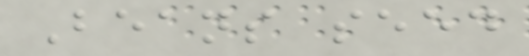Beans seed
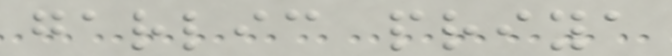garlic priya
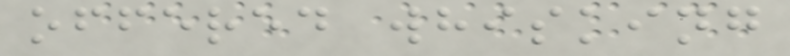offered whisking
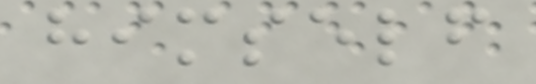himself
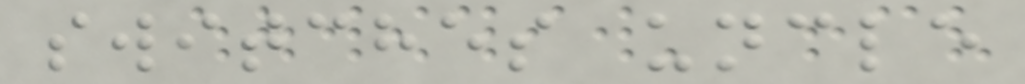switches uncle
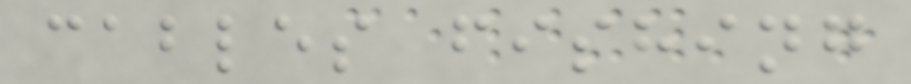cables fishing
